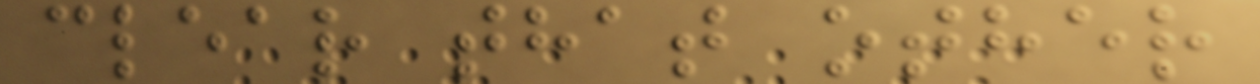clear that other
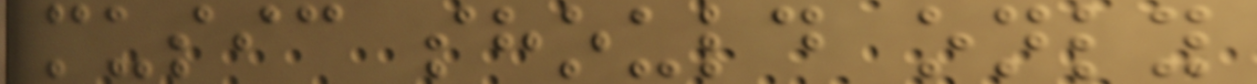music should only
